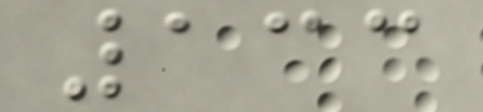133
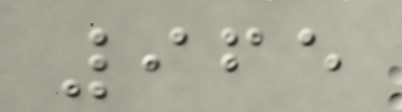965
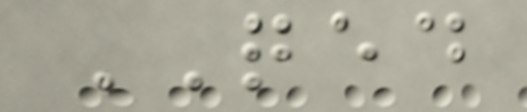QED
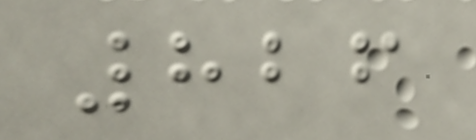826
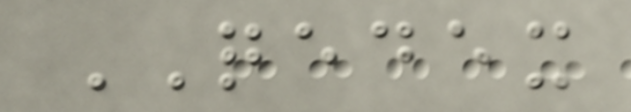QEDEX
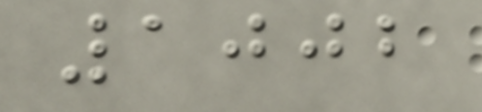1002
